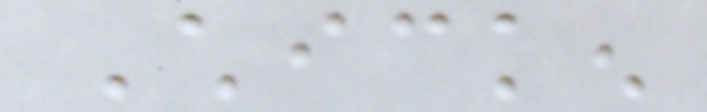Chicken
